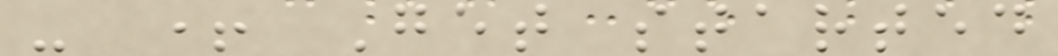- + Get started
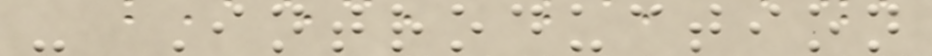- Introduction
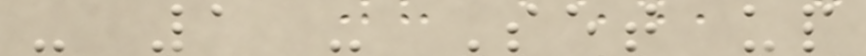- 1 - Set up
